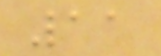11
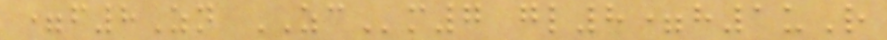=f8Zn ZCm7 gl8=h1uR
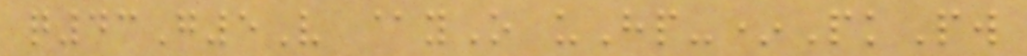q43G5V @yO uHp-*PkPw
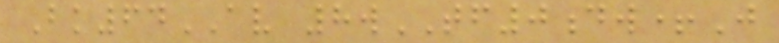Bk64AV 8wTF0dw+J
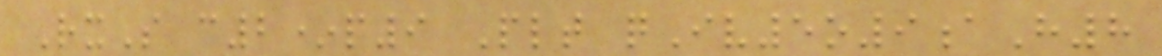RxS c2*p9 Plt qIv5o9aH8
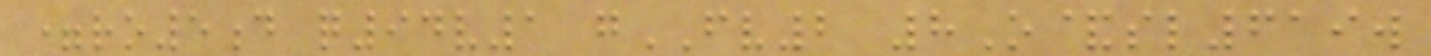=ro5d q94v1 gFV2 8O&sl619w
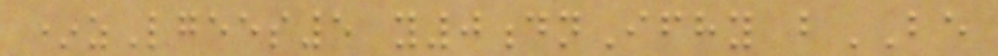*zLgees5 y0dnIfhy bBE
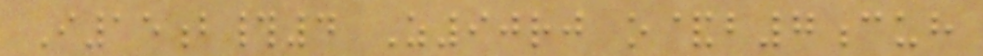I15b#4 Z90rj o&b7cuh
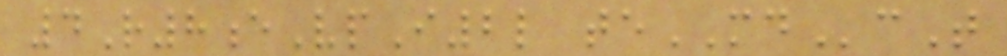4R8eVpI2l teMDcT
